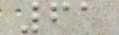61
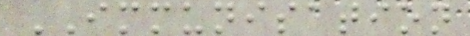IMMUNISATION
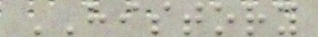HISTORY
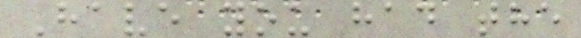Have you had the
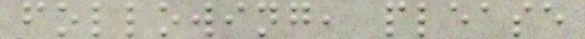following, please
